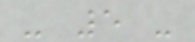- 5 -
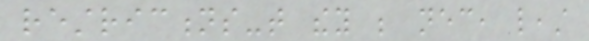restrictions-that they be necessary, least
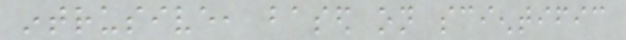intrusive, based on scientific
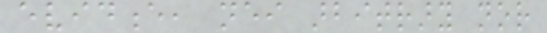evidence, neither arbitrary nor
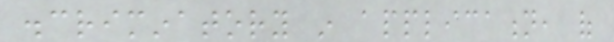discriminatory in application, of
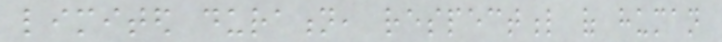limited duration, respectful of human
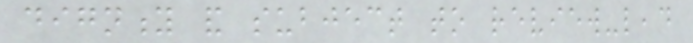dignity and subject to review-lead
